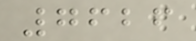7626
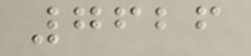7626
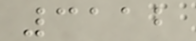3112
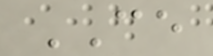CE
